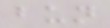bun
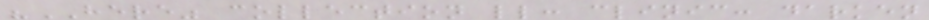"HERE" collection ll: clinic: darken
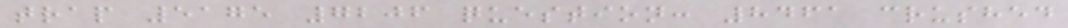trap 5175 7206 question: 8461 crushed
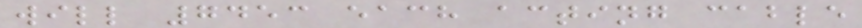will 7453 each acting cable
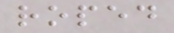roped
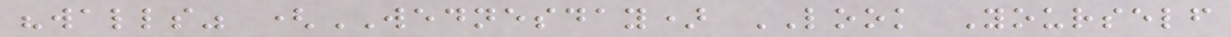"walls" (WEDNESDAY) LOOK Yourself
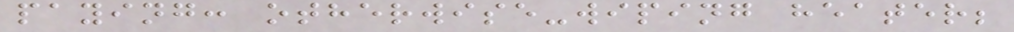paying: otherwise-wiping heater;
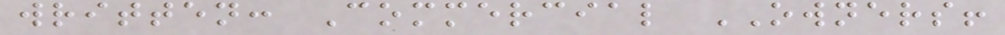written: Commercial OWNERS!
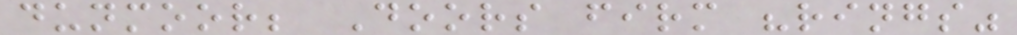dunmoor; Doors firm "rings"
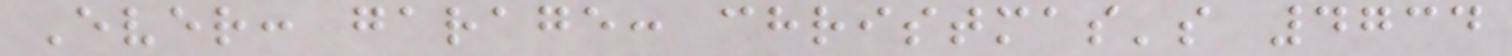Ever: garage: christmas's 4734
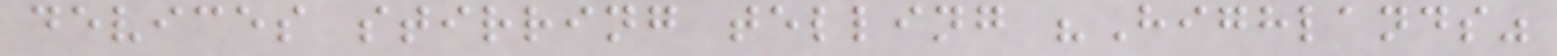devices stirring telling "Highlands"
